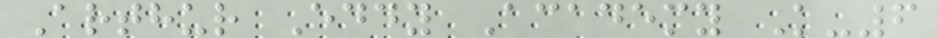Arthur Eddy Academy K-6
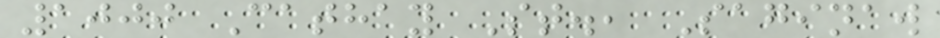1000 Cathay St., Saginaw
